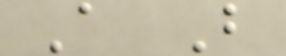A B
